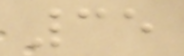35
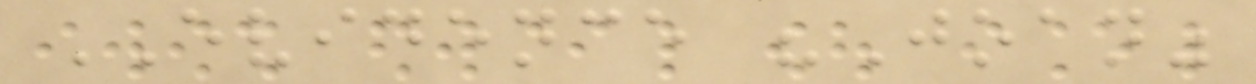EVIDENCE "Joan"
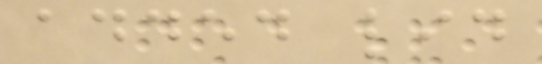added lid
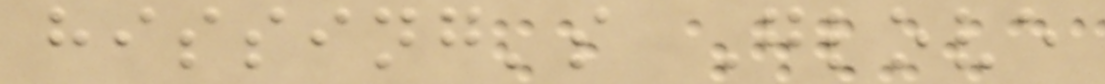hissing's Glove
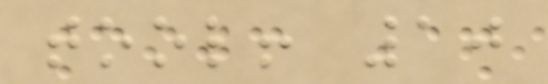tool! 10
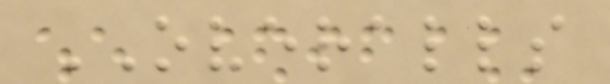OVERALLS
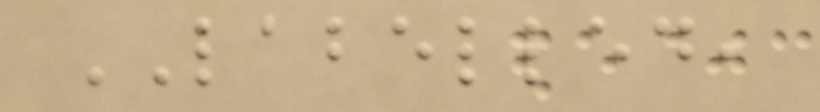LABELLED,
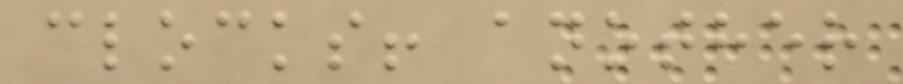clocks! another
